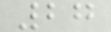27
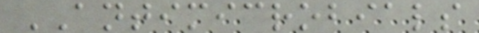ANTIMICROBIALS
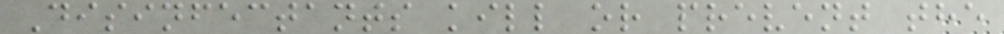Disinfectants kill or prevent the
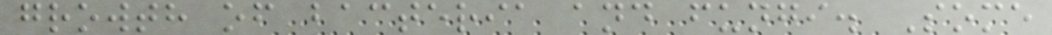growth of bacteria and fungi. Some
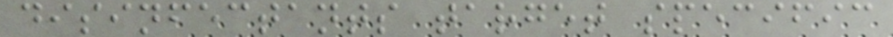disinfectants target specific
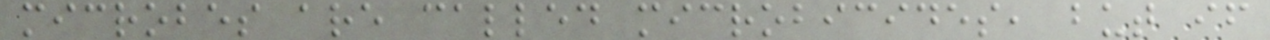microbes are called microbicides, but if
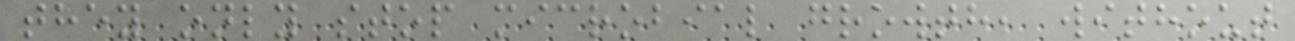they only stop microbial growth, without
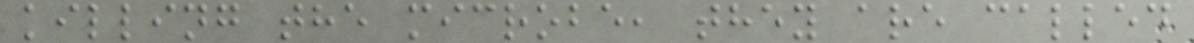killing the microbe, they are called
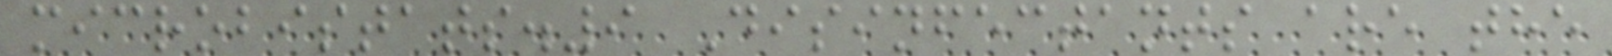microbistats.9 Disinfectants are the
